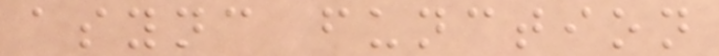async function
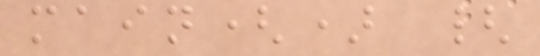main() {
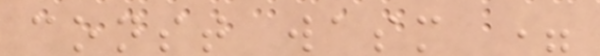const wasm =
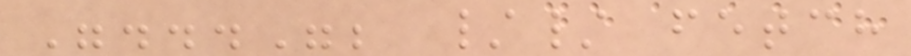"..."; // fetch
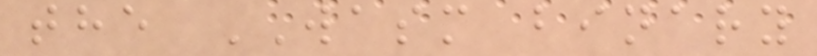the WASM binary
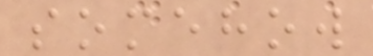somehow
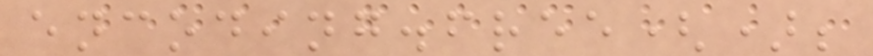encoding.free();
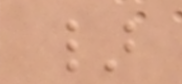}
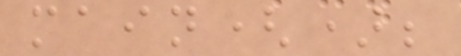main();
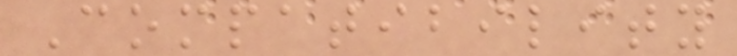Compatibility
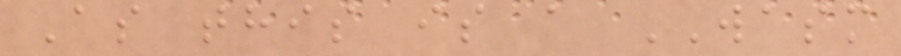As this is a WASM
